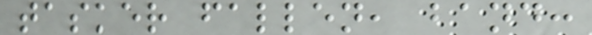tasker fallen, band:
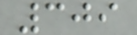309
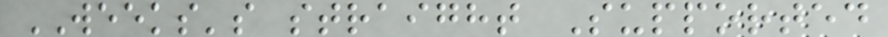WEEKS's straight Supported
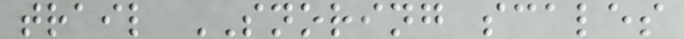trail SNORING scales
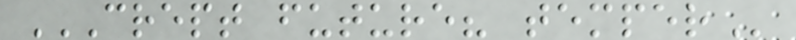CREPT FUTURE? TEMPER
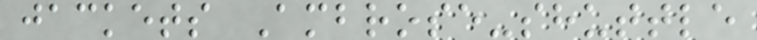jackets Ambrose-shuttle
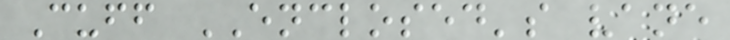Cuff ENCLOSED's vane
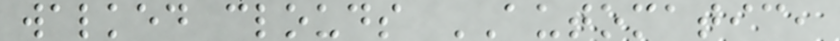walked clouds AUTOMATIC,
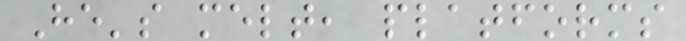He's melt, platforms
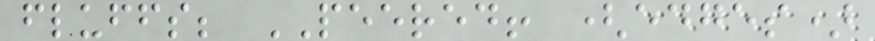fluffs; PEERED! (edges)
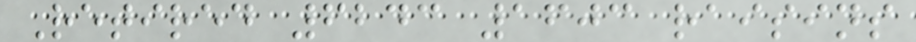Retired 6243 1603 raisins
